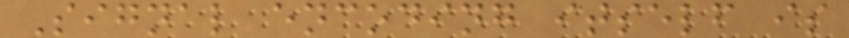Signal encoding itself is
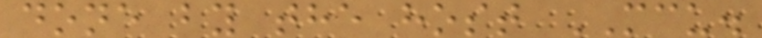done by the host MCU.
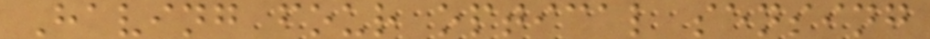Having four optical sensing
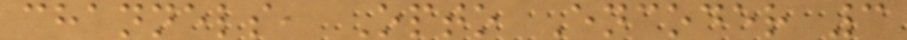channels, Opto Encoder 3
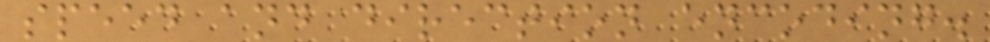speed and direction encoding.
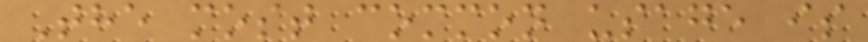The most common usage is
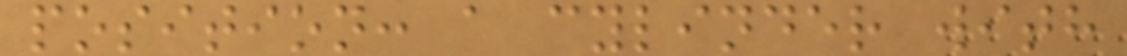position: a cylinder with
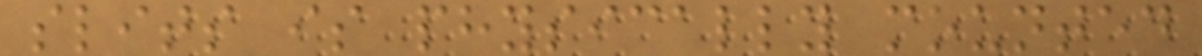slits is physically mounted
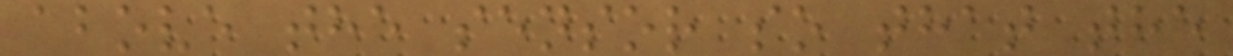above the sensor so that the
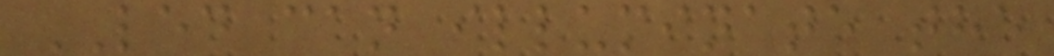LED can illuminate the
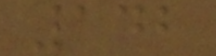142
